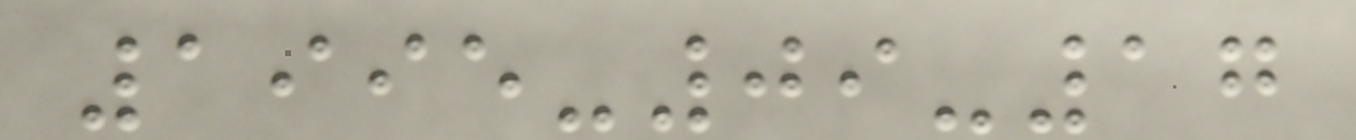1995-09-17
